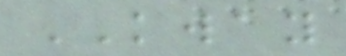KWAY
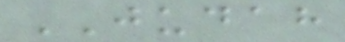JUDAH
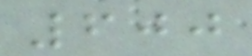600
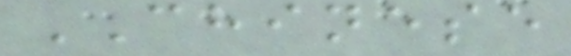CHINESE
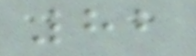82
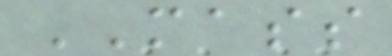MASS
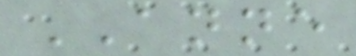ANNE
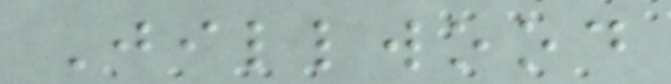Jillwood
